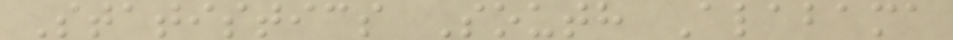Statistics South Alabama
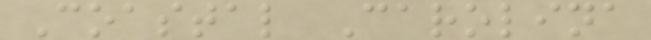Coastal Carolina
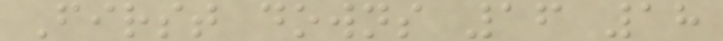First downs 16 18
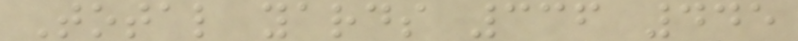Total yards 336 445
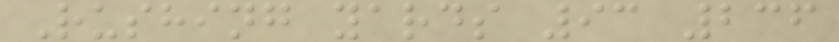Rushing yards 93 236
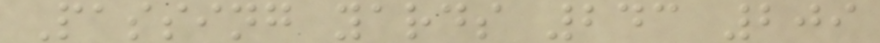Passing yards 243 209
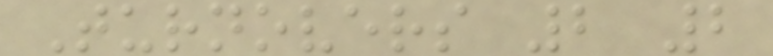Turnovers 2 2
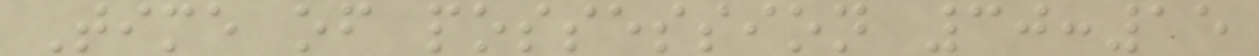Time of possession 30:15
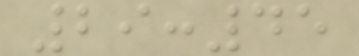29:45
